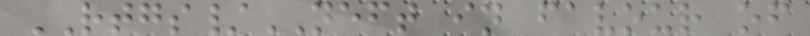RTGS/NEFT in favour of
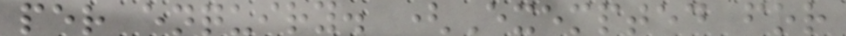per enquiry. (Exempted for
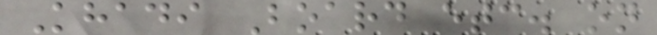Khadi Board etc. on
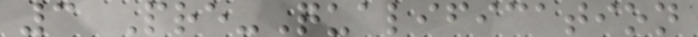3 Pre-Qualification
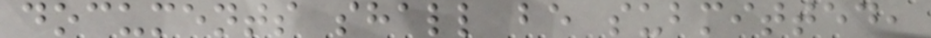documents shall be submitted,
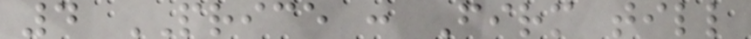4 PRICE : Firm till
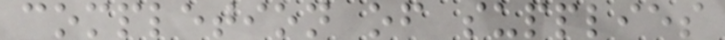completion of supplies
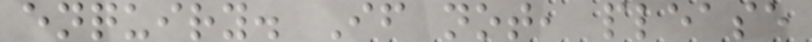enquiry. If not, please
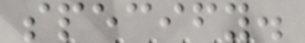specify.
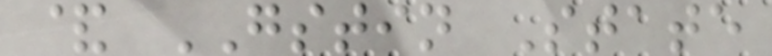& GSTIN State
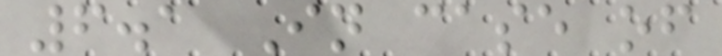6.1 In case of
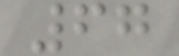67
